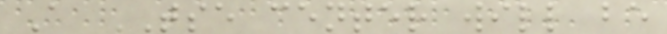A TSE center will be
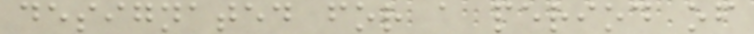designated for a period of
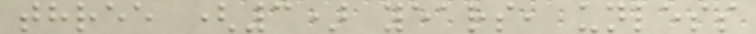three (3) years, unless
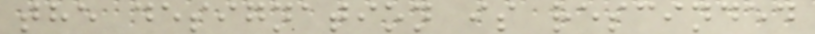the designation is rescinded
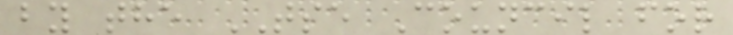by the TSE Council for
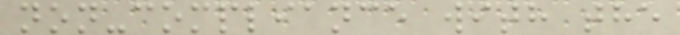non-compliance with the
